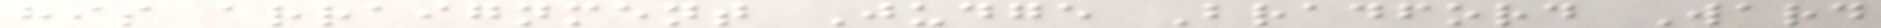his arraignment Judge Bradford Ward
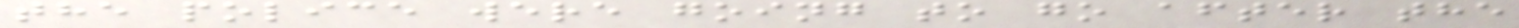the police were going to go after the
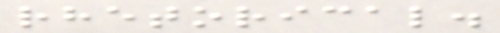rhetorical.
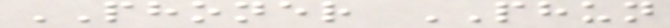PHONER PHUN
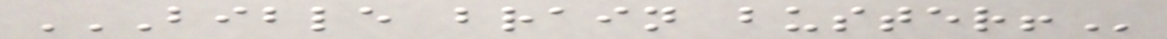BIBLE BRAIN BUSTER!
